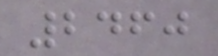2460
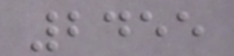2455
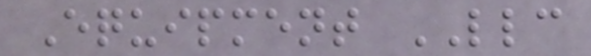Equipment LLC
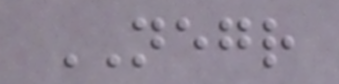NEGR
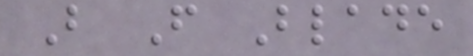B F Blade
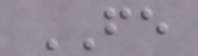FE
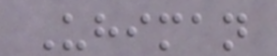Uhiman
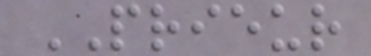PRIEUR
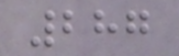287
